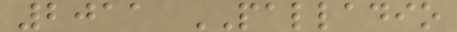2011 PALLADIO
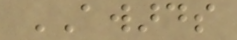AWARDS
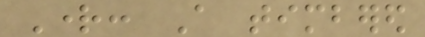Right: A timbered
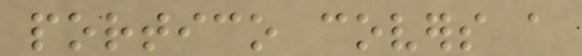portico covers a
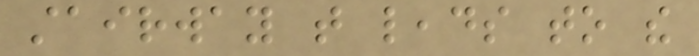stairway that leads to the
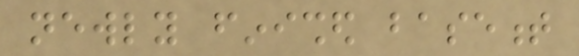newly finished basement
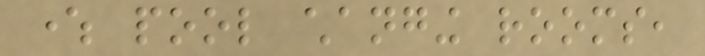where pool changing rooms,
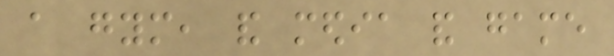a gym, and media and game
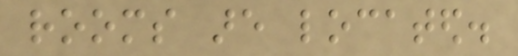rooms are located.
